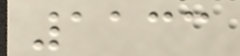1133
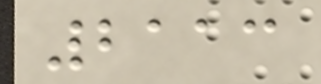2113
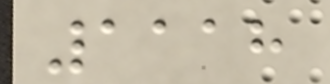1118
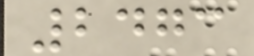2473
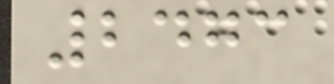2473
